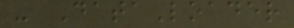- DataLoader
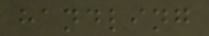handling
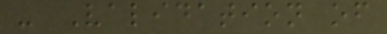- Validation of
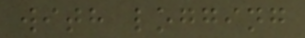with logging
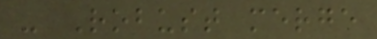- Robust merge
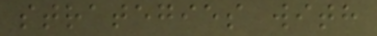strategies with
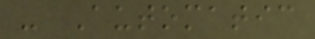- Automatic
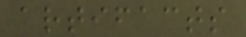artifacts
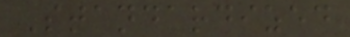Standardized
